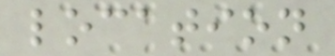location
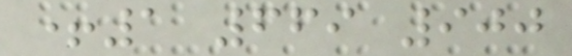+1 669 900
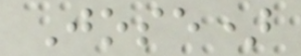Jose)
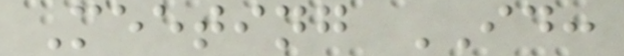Meeting ID:
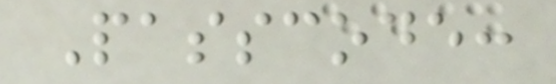Passcode:
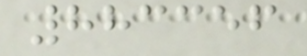883356
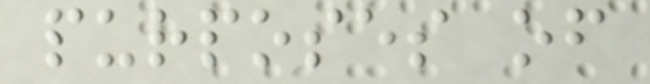purposes of
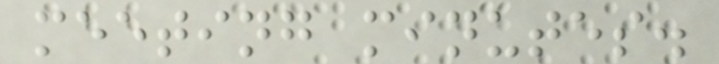meeting minutes.
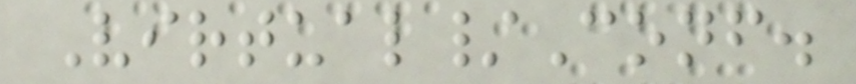Virtual/Conf.
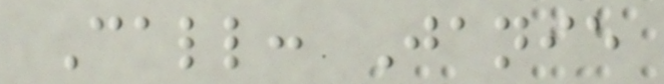Call: Janie
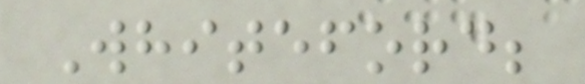Whiteford;
